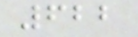622
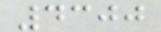4300
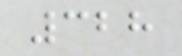328
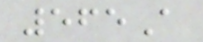565A
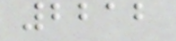2212
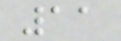11
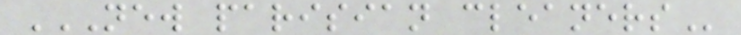NEW PARISIAN CLEANERS
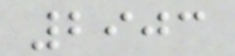2903
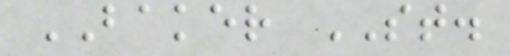BAKER ST.
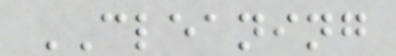CLEANING
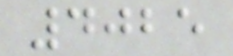4025
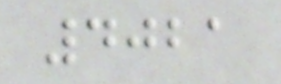4021
